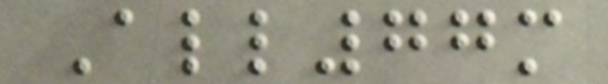All77m
